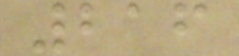216
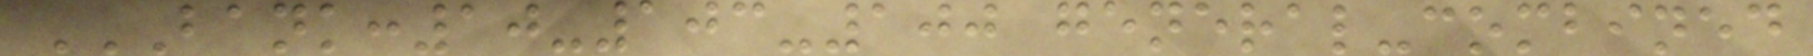BANK:10-103-100 GENERAL-COMBINED
